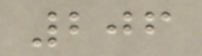206
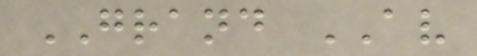GRAND AV
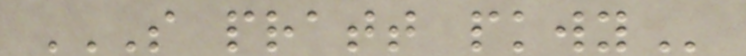S PRATT PKWY
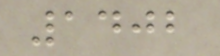1402
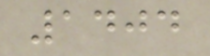1404
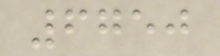6750
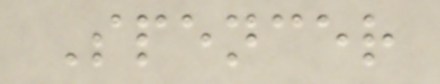Spencer
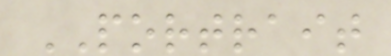PORTRAIT
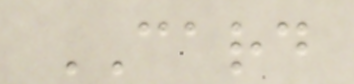CARD
